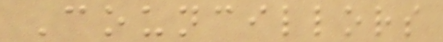Councillors
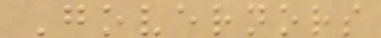Governors
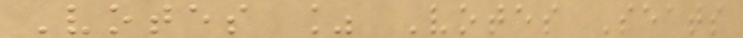Votes % Votes Seats
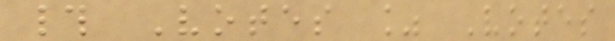# Votes % Votes
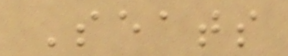Seats
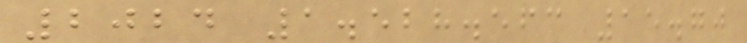2024 1.528.563 15.70
